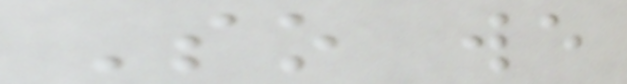So we
